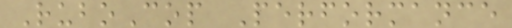RuboCop Performance
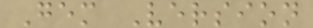Gem Version
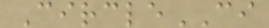CircleCI
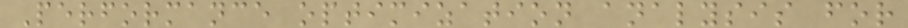Performance optimization analysis for
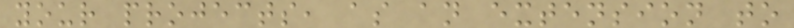your projects, as an extension to
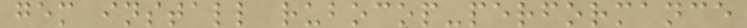gem install rubocop-performance
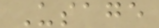Usage
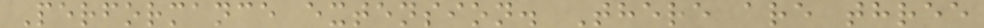Performance extension. There are three
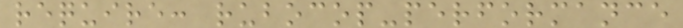require: rubocop-performance
